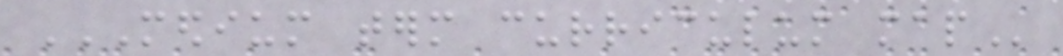MEDIUM TERM CURRICULUM MAP
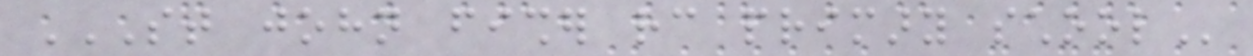ST JOHN FISHER RC PRIMARY SCHOOL
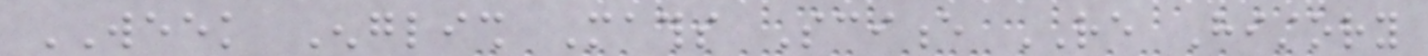WEEK English Maths Science RE History
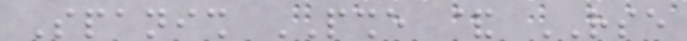Spanish PSHE & RSE
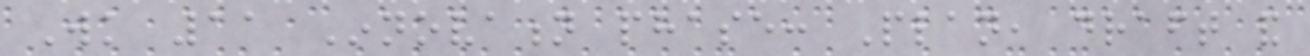Wk 11 Innovation phase: Plan, draft and
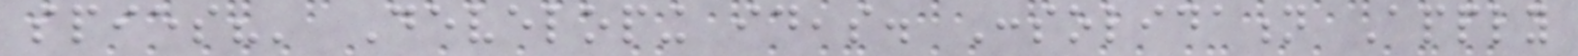spies?' Developing ideas. Consolidation Apply
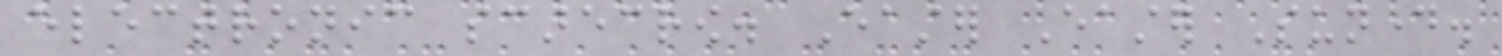electronic scarecrow. Easter Easter Sunday.
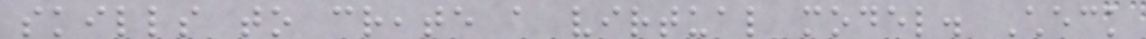skills to create a virtual model. Check
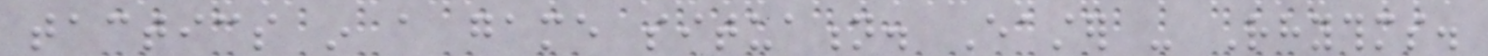tactics in a game situation. Easter - Rhythms.
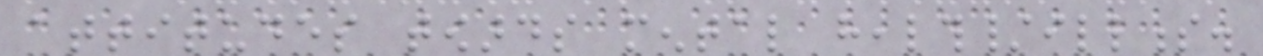attitudes towards mental health/illness.
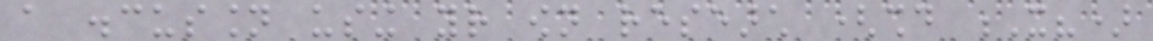a discussion using your own research (should X?)
